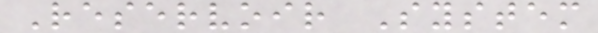Reservoir System
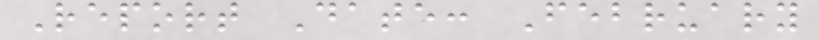Report Date: February
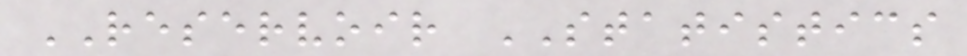RESERVOIR STATISTICS
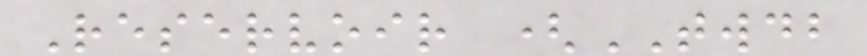Reservoir (TWDB
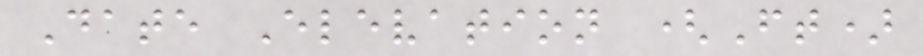Date Elevation (Ft)
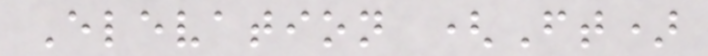Elevation (Ft)
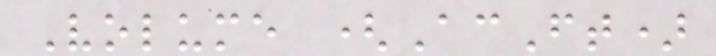Volume (AcFt)
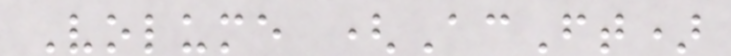Volume (AcFt)
